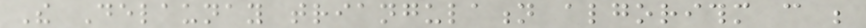The Delaunay triangulation algorithm can be
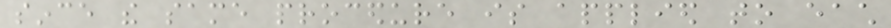since the same procedure is applied to each
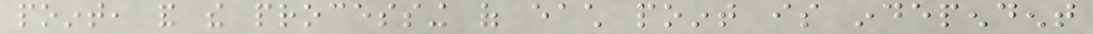point, and the processing of each point is independent
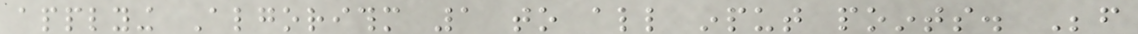applying Algorithm 1 to all input points. Before
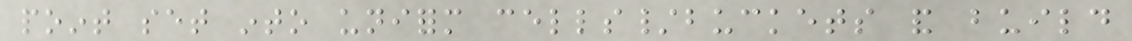point set into uniform cells/buckets and build
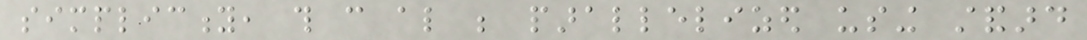simplicity, this can also be parallelized using standard
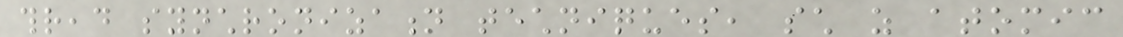thread synchronization techniques, such as atomic
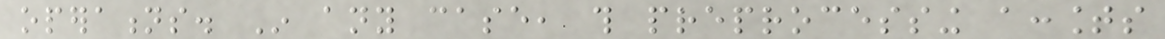operations. In any case, this preprocessing accounts
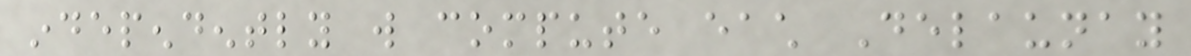independently will compute each Delaunay
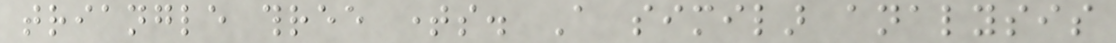triangle three times. A similar analysis
